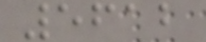5612
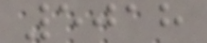5018
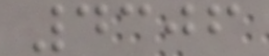4306
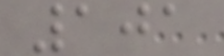101
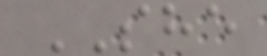SHE
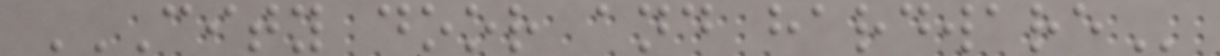CITY DOOR AND HARDWARE
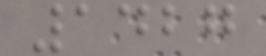1427
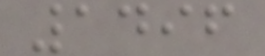1496
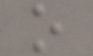o
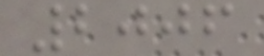2006
